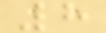8
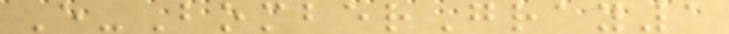E-BomberGray1
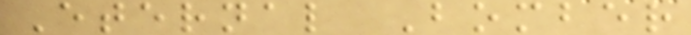Eternal Bomber
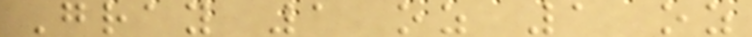Gray 1 oz 1 oz
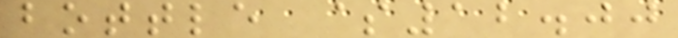bottle $12.00
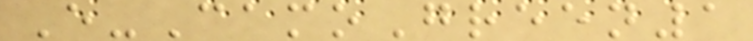E-CamoGreen1
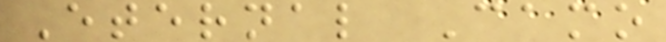Eternal Camo
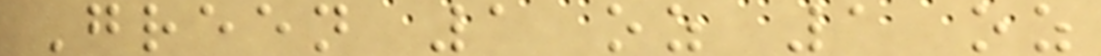Green 1 oz 1 oz
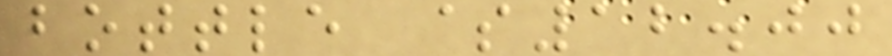bottle $12.00
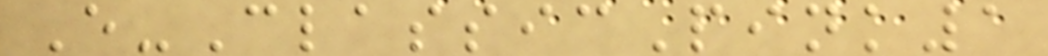E-ClassicPink1
